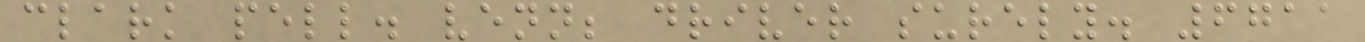clark pell. venn; driver surely. 6711
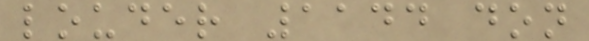louder 1144 don
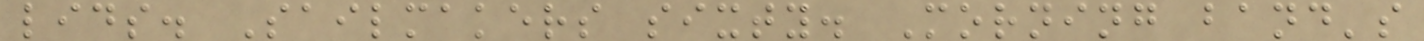lids. Sailmakers sixty. Morning band's
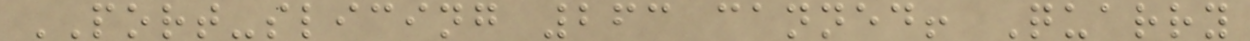PORT-slicing 263 canned! Quarry
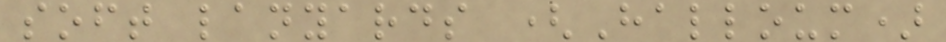soft lanyards (Halloum)
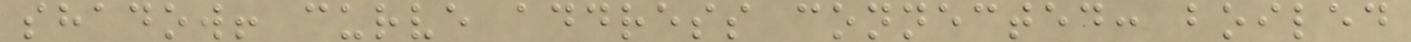shadow! curve address connected: boiled
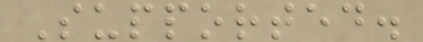Supported.
